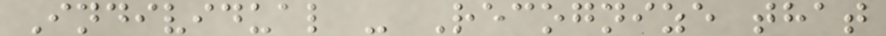Individual - Recognize that
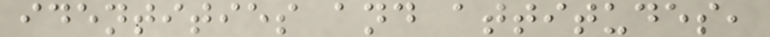identities and attitudes,
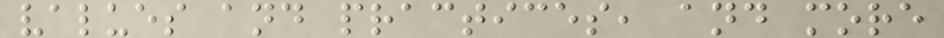values and practices, and more
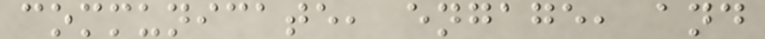communicate, engage, and
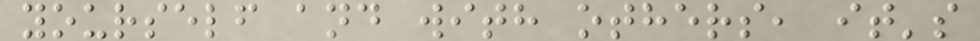yourself and with others, it's
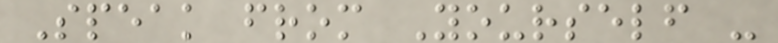Speak from Yourself -
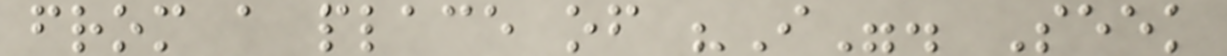from a place of "I". Seek
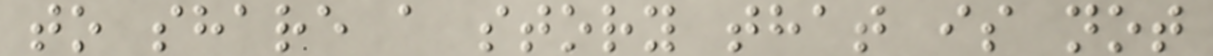to share a story that is not
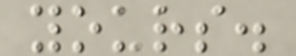yours.
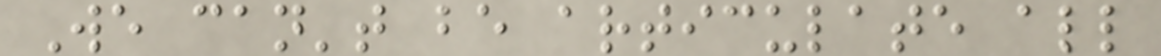We can't be articulate all
